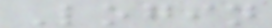Login
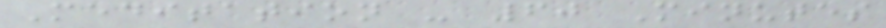Meditation - 60 Minutes
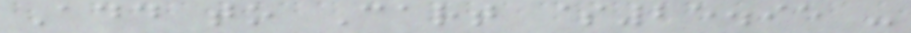Add to Cart $25.95 -
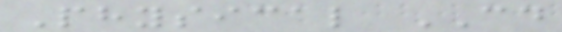Physical CD
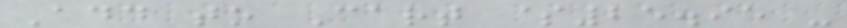Add to Cart $25.95 -
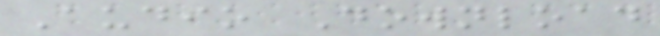Audio Download
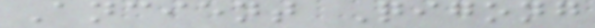Ancient Qigong
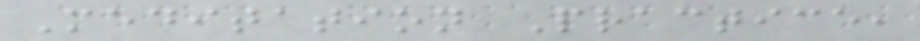Meditation Practice,
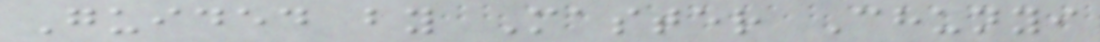Guided by Master Chunyi
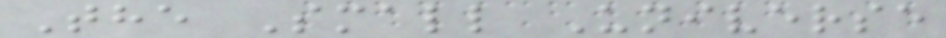The Small Universe
